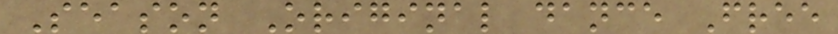Season Original dance Free
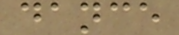dance
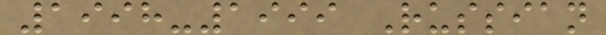1998-1999 Russian
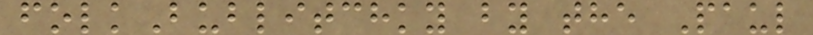folkBublitchky by the Paul
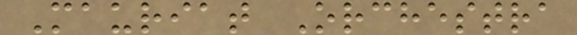Mauriat Orchestra
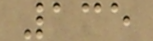135
